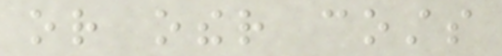or other costs
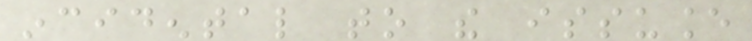incidental to the issuance
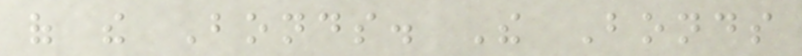of the Bonds. The Bonds
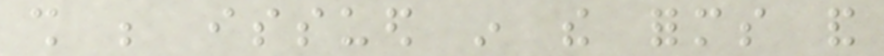shall be issued in the forms and
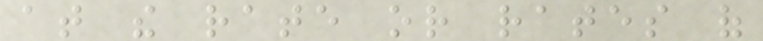at the rate or rates of
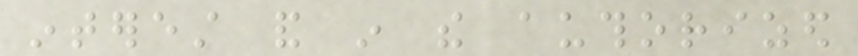interest and in the authorized
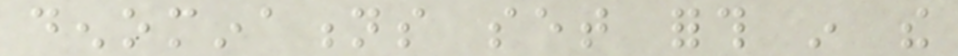denominations set forth in the
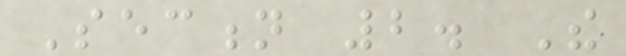Section 2. The
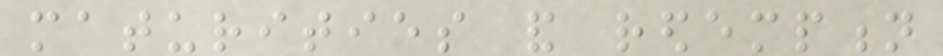maturities and redemption
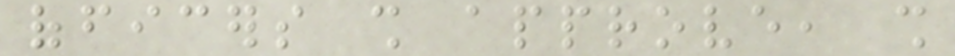officers shall approve, shall
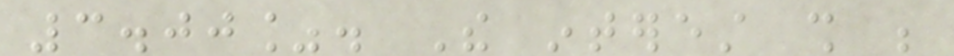3.00%. The interest shall be
